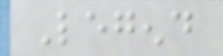Legend
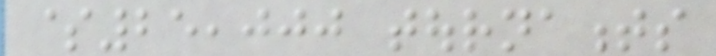$25,000 tournaments
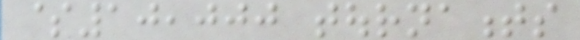$10,000 tournaments
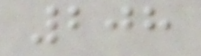208
